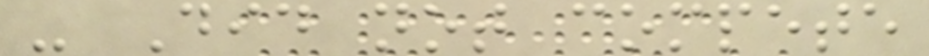- Did not compete
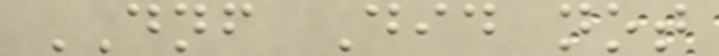DNF Did not
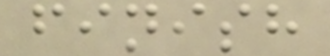finish
